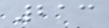213
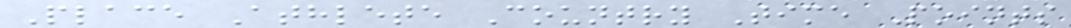Place Athlete Country Time Points
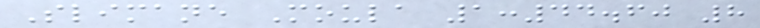Slimane Moula 1:44.60 8
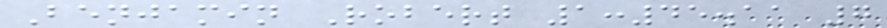Benjamin Robert 1:45.11 7
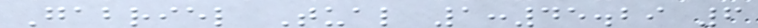Gabriel Tual 1:45.29 6
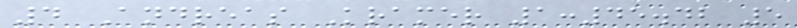4 Andreas Kramer 1:45.42 5
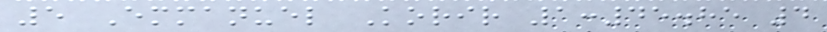5 Emmanuel Korir 1:45.85 4
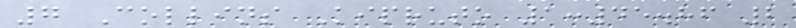7 Collins Kipruto 1:45.86 2
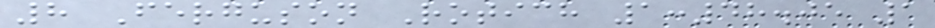8 Ferguson Rotich 1:48.05 1
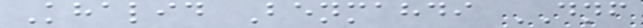Khalid Benmahdi DNF
